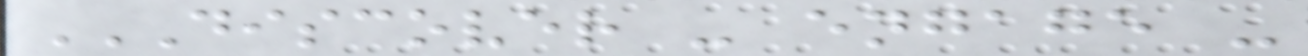DISCOVER - ENGAGE -
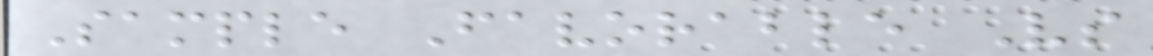Sample Favorable Vs
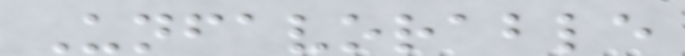Unfavorable
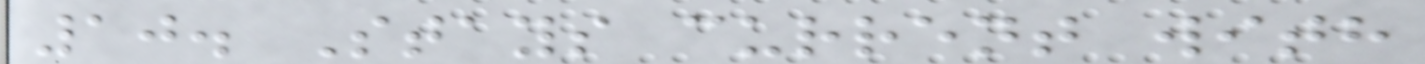10. Stays current with
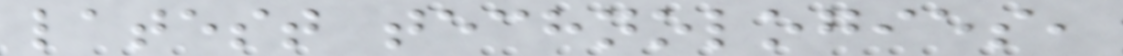latest technologies,
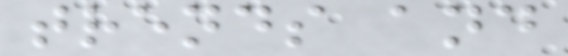trends and
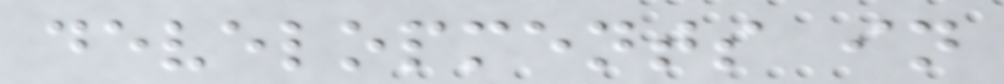developments in
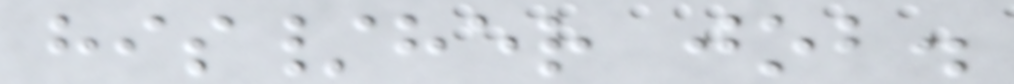his/her job.
